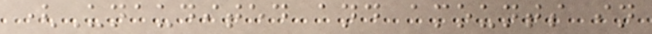(Unaudited and amounts in
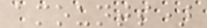amounts)
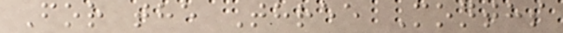For the Three Months
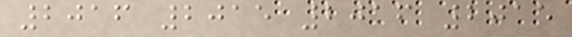2016 2015 2016 2015
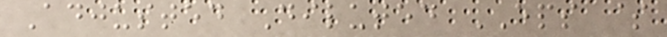Adjusted Diluted EPS $
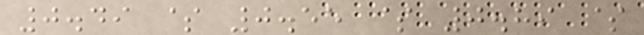0.49 $ 0.55 $ 0.89 $
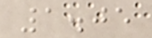1.05
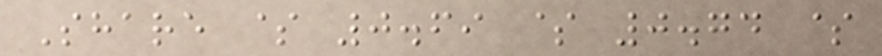Share $ 0.69 $ 0.74 $
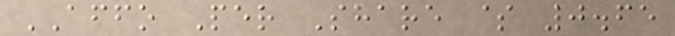AFFO Per Share $ 0.65
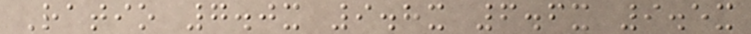Ratio 7.0x 9.8x 6.6x 9.5x
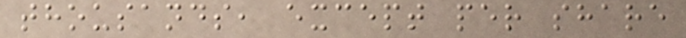thousands, except per share
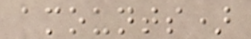amounts)
